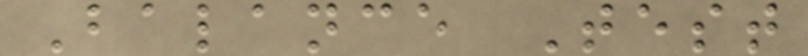Balance Test
